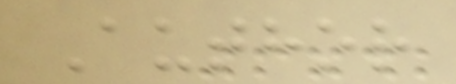Author
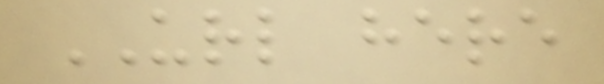URL here
